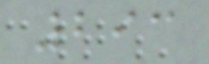293
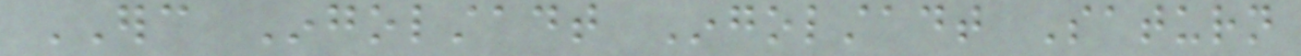ERC Ingolstadt Ingolstadt Saturn
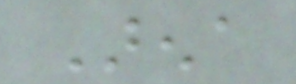Arena
